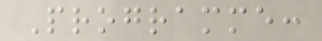Programme:
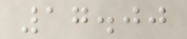17.00
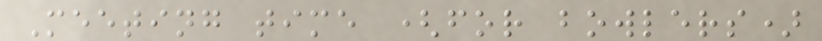Meeting time (for bowlers)
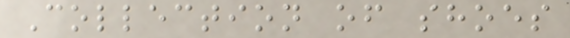Collection of shoes
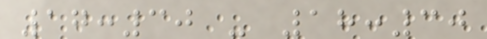17:30 - 18:30
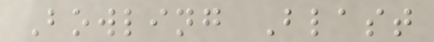Bowling Blast
